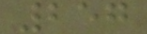257
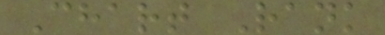Chart Rank
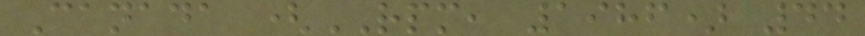Canada (RPM, 1986) 44
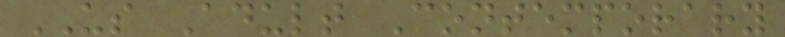US Adult Contemporary
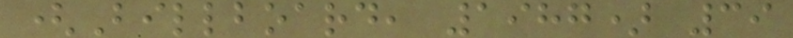(Billboard, 1987) 39
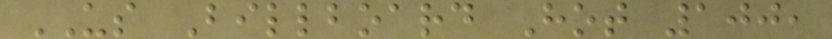US Billboard Hot 100,
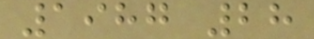1987 28
